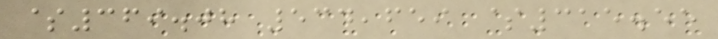$369.08 534,659 $315.55
